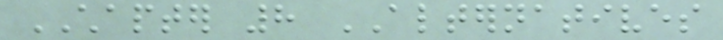CHAPTER 8 ALTERNATIVES
